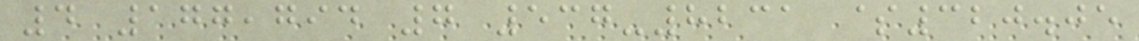4 177,794 7 537-8231 $320.05
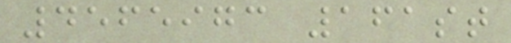4565973 161st
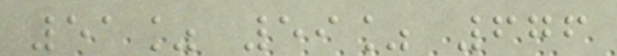51% 59% 676
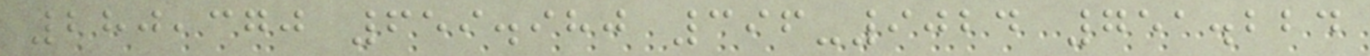280,370 659.980 396-9024 751.224
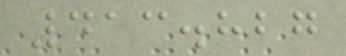413.827
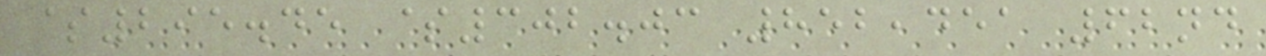$295.45 $302.03 852,451 62nd
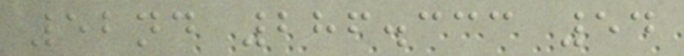52nd 286.333 54
